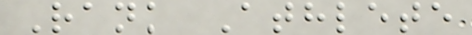Rank Athlete
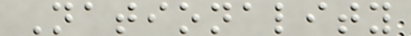Nationality
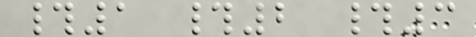#1 #2 #3
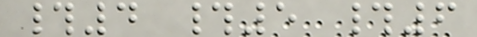#4 #5 #6
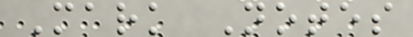Mark Notes
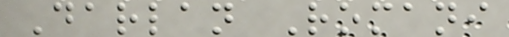Darlan Romani
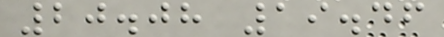20.08 19.46
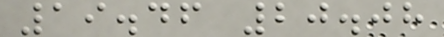19.46 20.08
